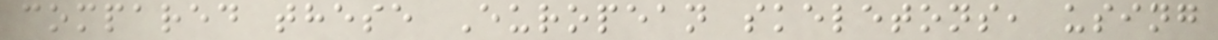compared these European skeletons, using
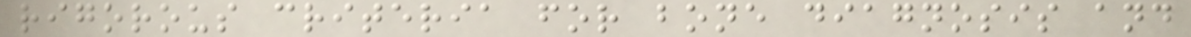rigorous criteria for bone diagnosis and
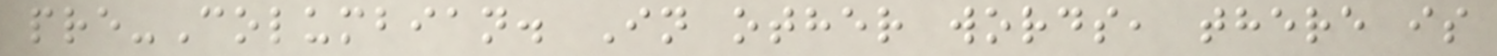pre-Columbian. In other words, there is
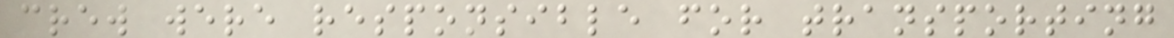crew were responsible for transporting
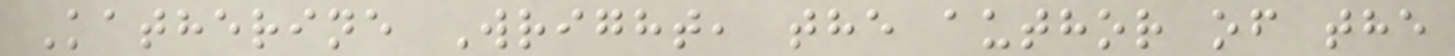Katherine Wright, the author of the
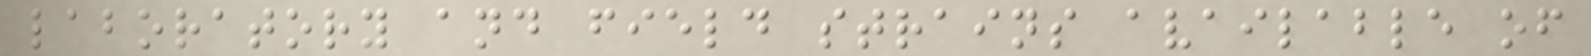laboratory and field strains available of
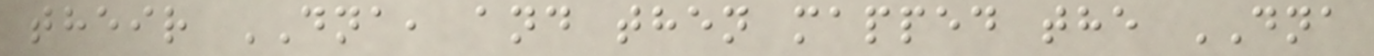their DNA, and then mapped the DNA
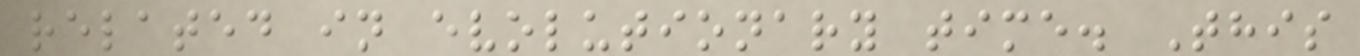related in evolutionary time. This
